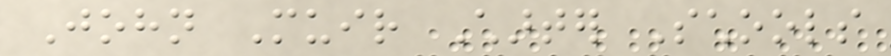John Muir Charter Schools
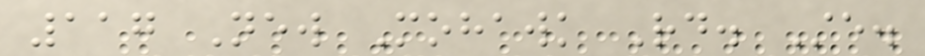117 New Mohawk Rd. Ste.
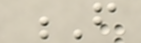F
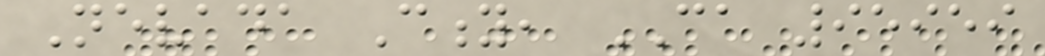Nevada City, CA 95959
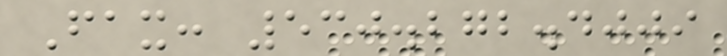Fax: 530.272.4009
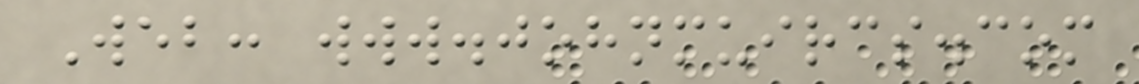Web: www.johnmuircs.com
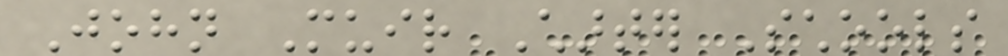John Muir Charter Schools
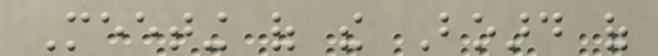Meeting of the Board of
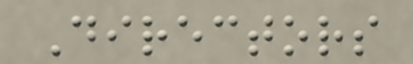Directors
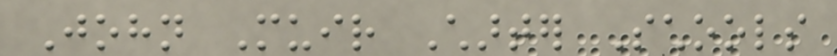John Muir Charter Schools
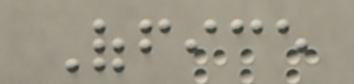Office
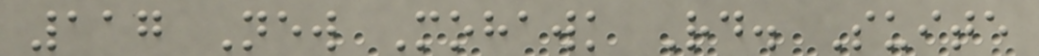117 New Mohawk Rd. Suite
